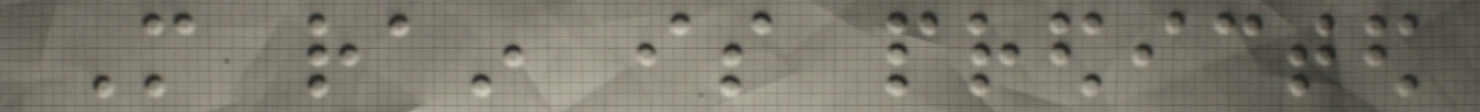More rain is predicted
